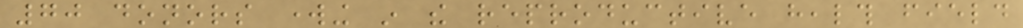70 donors working in the reproductive health field
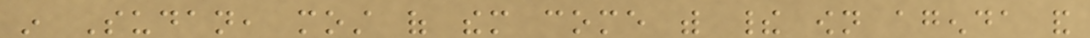in Sudan, most of them come with their own agenda and
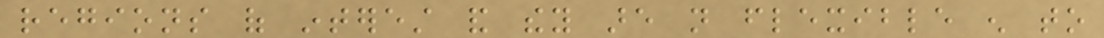regions of interest and they are not flexible enough to
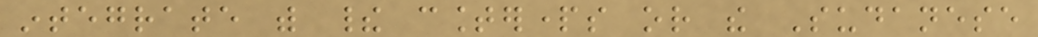integrate with their counterparts or the Sudanese
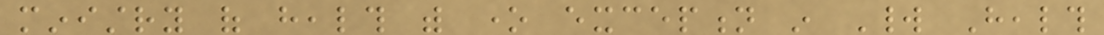ministry of health with one exception in World Health
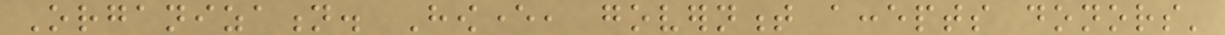Organization. However, government accepts donors'
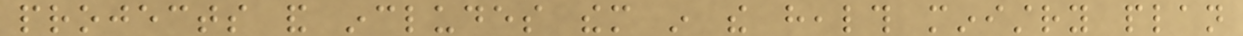projects and includes them in the health ministry plan
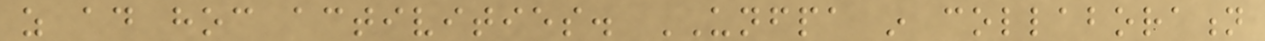as ad hoc activities. UNFPA in collaboration
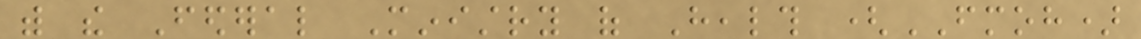with the Federal Ministry of Health (FMOH)
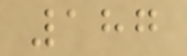187
